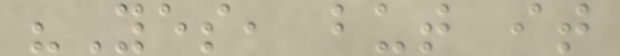"Yes, but it
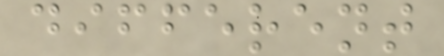different
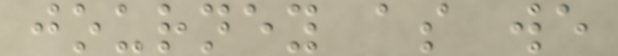journey as we
